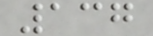137
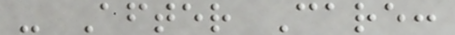- After Care:
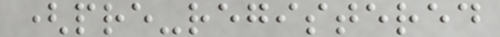(pre-registered
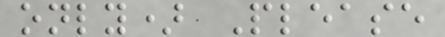only) Please
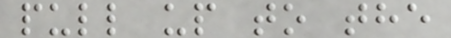pull up to the
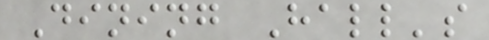Dining Hall's
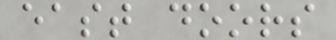east doors
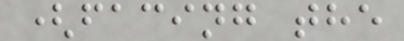(facing the
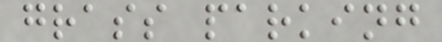grass parking
